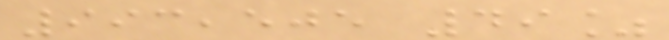993,505 49%
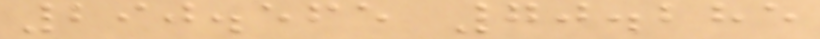290.565 70.285
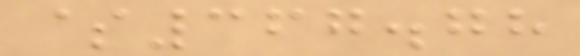$367.78
